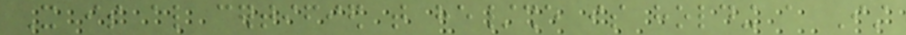It is also certified that he/she is holding a Ist
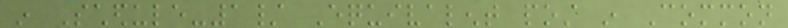in Schedule-1/ Equivalent post in Common
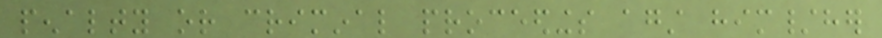penalty or criminal proceedings against him/her
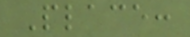Place:
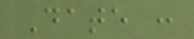Date :
